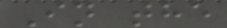In the
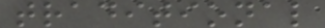traditional
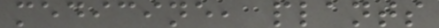medicine, plants
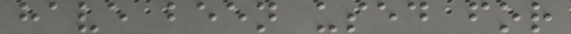have been used for
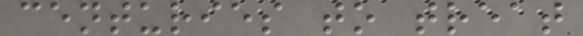centuries to treat
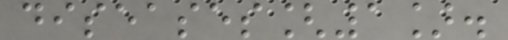diseases[1].
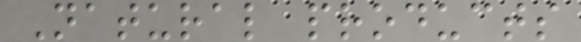Natural products
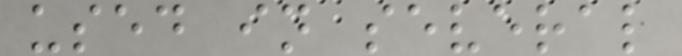used in several
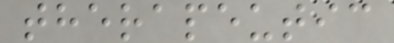therapeutic
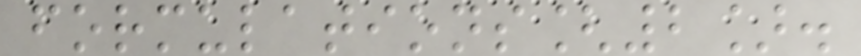formulations[2].
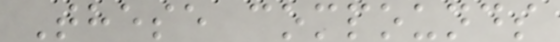These compounds
